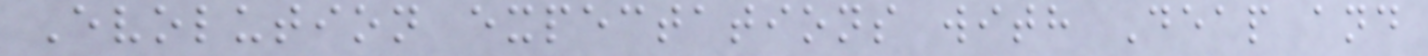Evolution expectations with Deap and
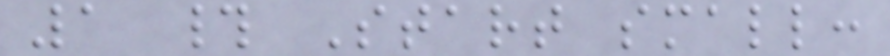1 # Start small:
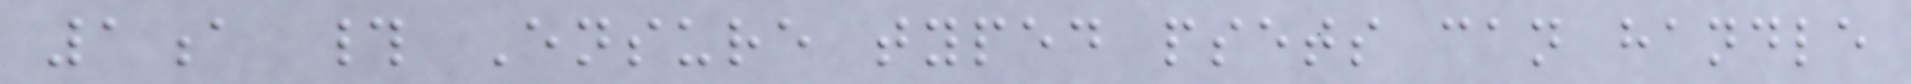1a # Ensure typed psets can handle
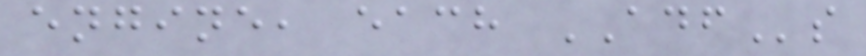engine, each ADFs
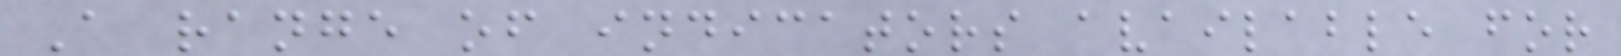A range of indicators available for
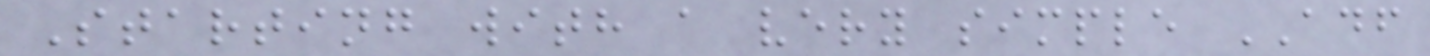Starting with a very simple ADF
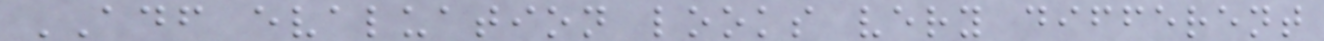ADF evaluation looks very different
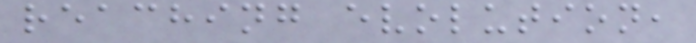reaching evolution,
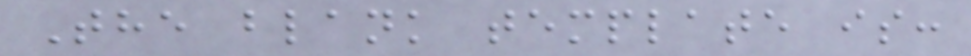The blank template is:
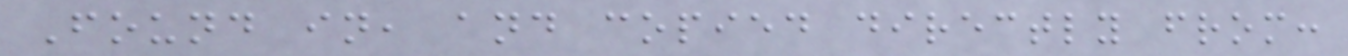Found in, and copied directly from:
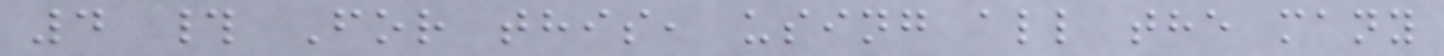4 # For this, using all the many
